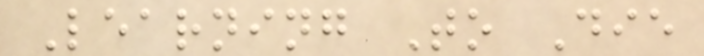Learning To Die
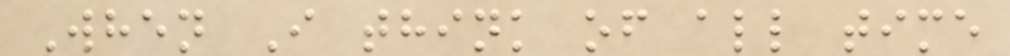When I think of all time
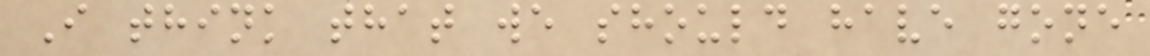I think that we should have gone
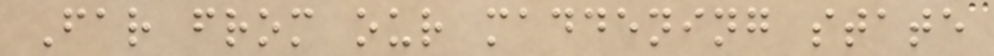Far from our maddening state
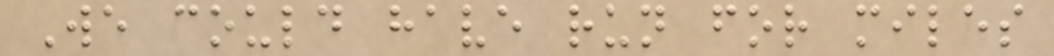We could have run for miles
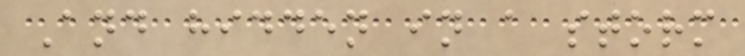And hidden in a storm
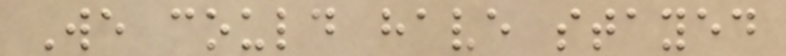We could have stayed
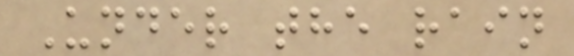Under the rain
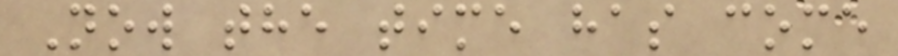Now the time has come
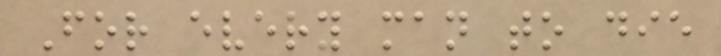For every man to die
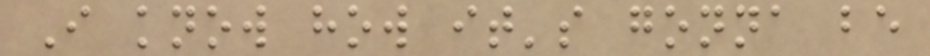I know how it's gonna be
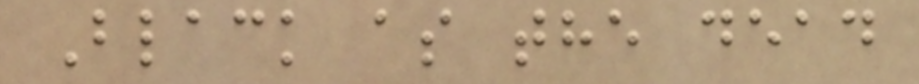Black as the dead
